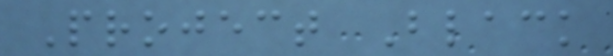Project Black
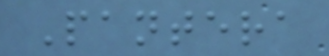Pantera
